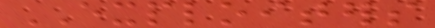EXPLOITERS
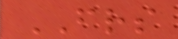FRIENDS
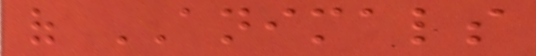of ANIMALS
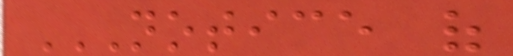NOTICE OF
